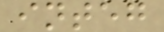integ
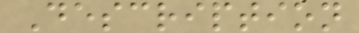Description
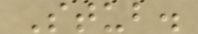Stub.
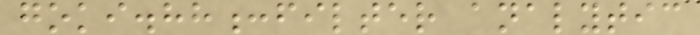goki.hh:filter analytic
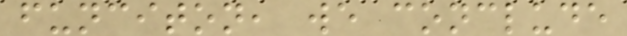funciton, we conclude
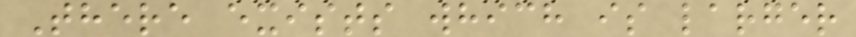There exists which is larger
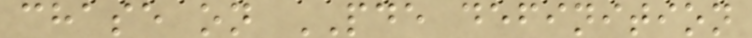chase on PDE definition
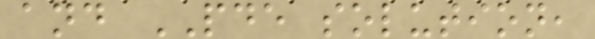and PDE solution,
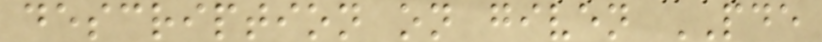description on given PDE
